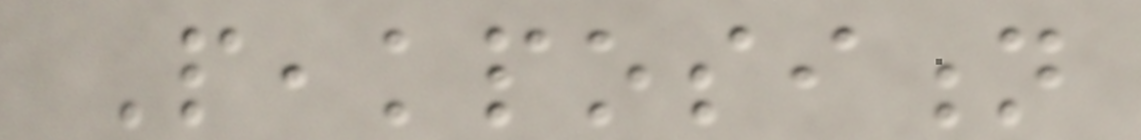Peakposition
